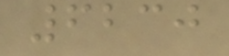6230
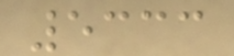5333
